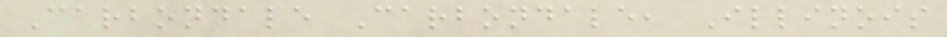Carbondale Carbondale, Illinois
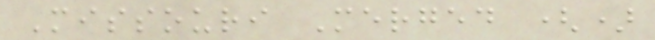Missouri Merged ()
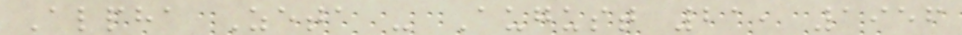Alpha Zeta - August 21, 1956
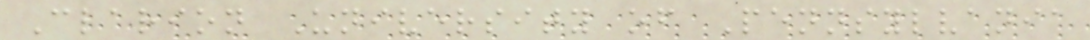Clarion University of Pennsylvania
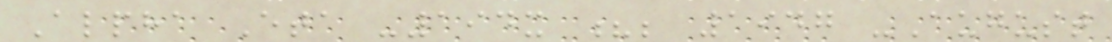Alpha Eta -194x ?; 1947 -August
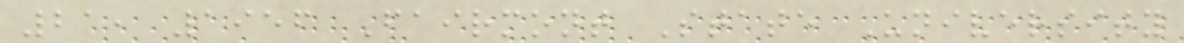21, 1956 Fairmont State University
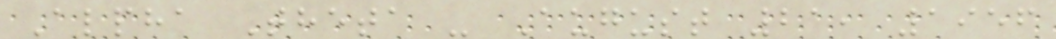Alpha Theta - August 21, 1956
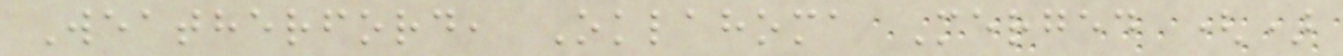Weatherford, Oklahoma Merged ()
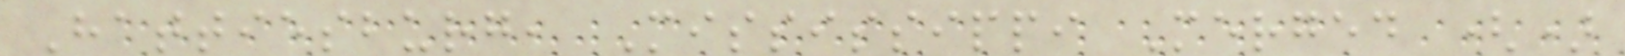Hattiesburg, Mississippi Merged ()
